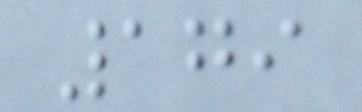179
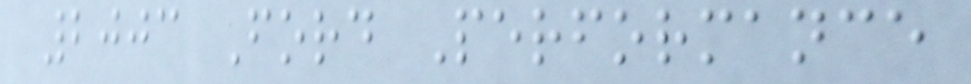2003 Ford Performance
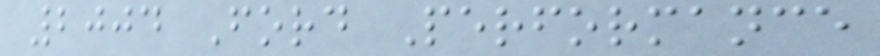2004 Ford Performance
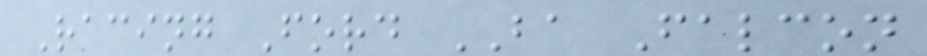Racing Ford BA Falcon
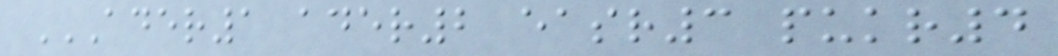ADER1 ADER2 EASR3 PUKR4
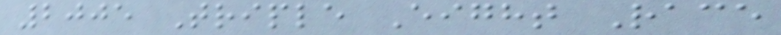2005 Triple Eight Race
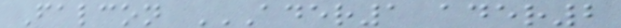Falcon ADER1 ADER2
